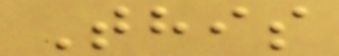This
